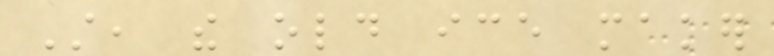Still, the old ice maker
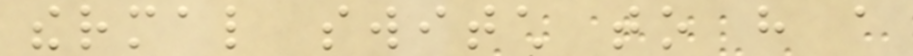thermal switch to have a
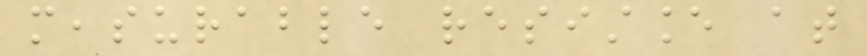measurable resistance at
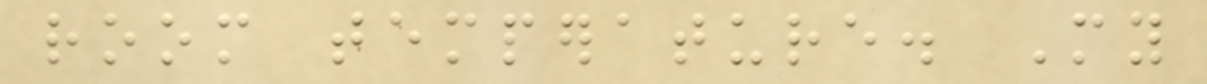room temperature. My
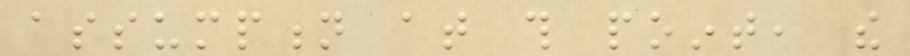assumption at this point, the
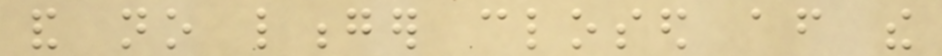and no longer closed after the
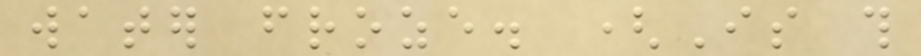water froze. (Is this
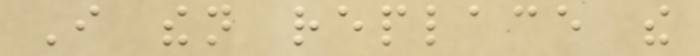I then replace the
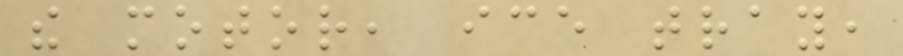the motor, ice tray,
